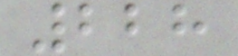228
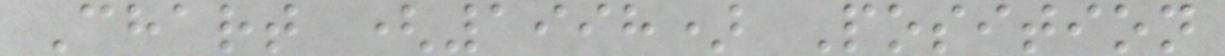Chart (1998) Position
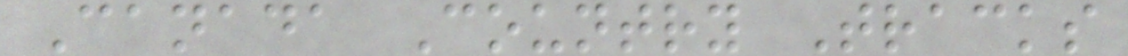Canada Country Tracks
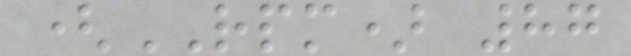(RPM) 87
